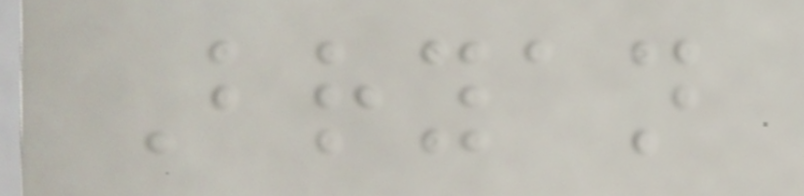Bryan
